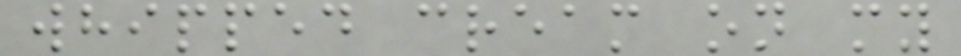whipped cream on my
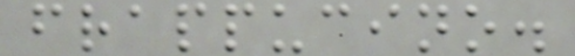frappucino.
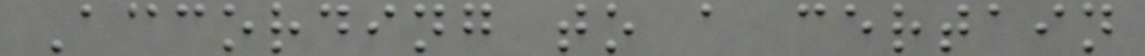According to a certain
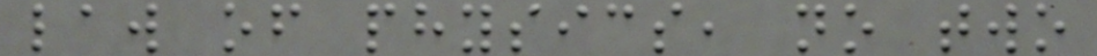law of physics, no two
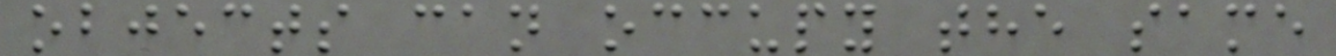objects can occupy the same
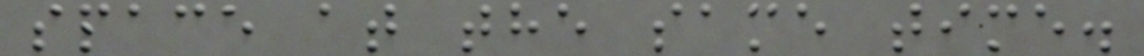space at the same time.
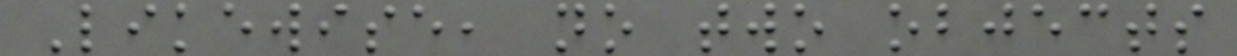Likewise, no two objects
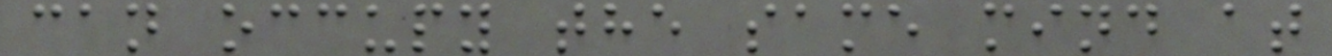can occupy the same mind at
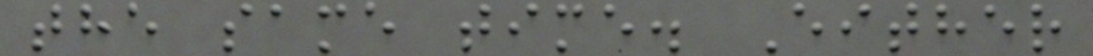the same time. Either
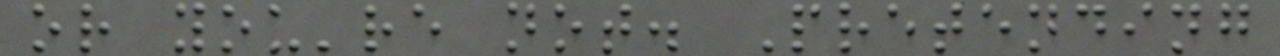or you're not. Pretending
